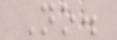No.
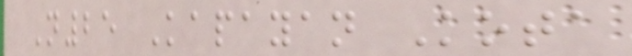N25 Kapayan Kota
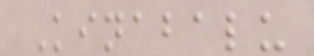Kinabalu
